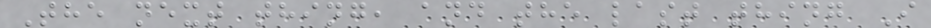The next thing, and the last thing I
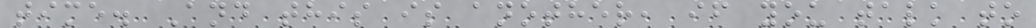time. And this is another, if you talk to
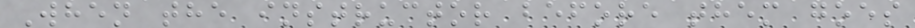When the instructor before them goes
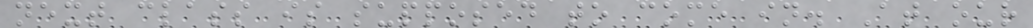next class is supposed to come in. At our
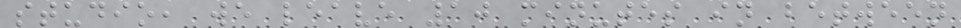studio, we leave 10 minutes in between
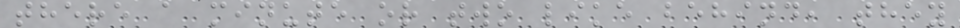there a minute or two like behind, they
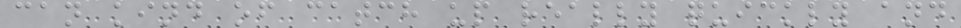can kind of catch up really quickly and
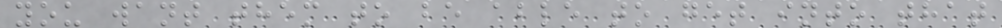you want them to be able to get into that
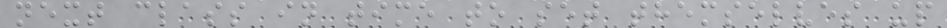next class in time to set themselves up
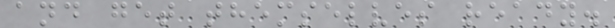and get themselves ready.
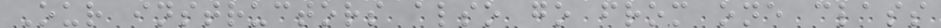Our instructors also go from one class
